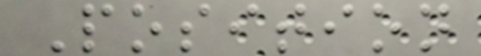Position
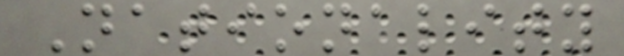Nationality
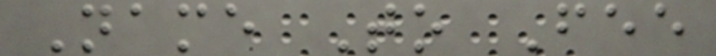Name To Fee
